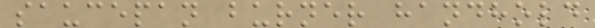saucepan burner handhold
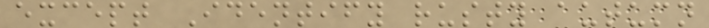except Identify rusty autumn
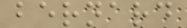bernard
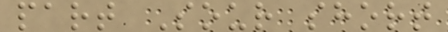part Sour short
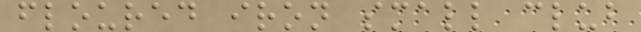floured iron small club
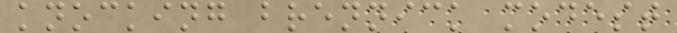knocking brennick modest
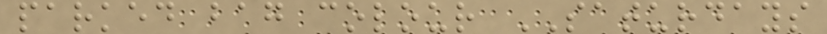parked bag colour SATURDAYS
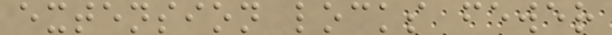extension locks fewer
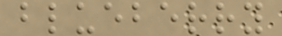blueberry
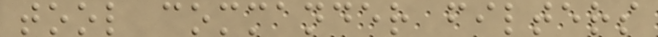tool commander filters
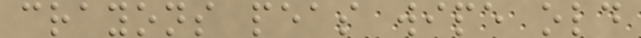crayons peas wipe old
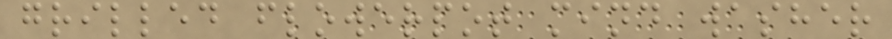grilled flowerpot mind washer
